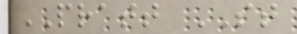PRATT ST
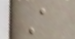A
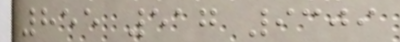855 517 9309
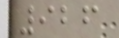926
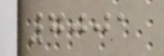7001
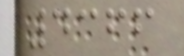4366
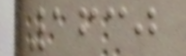1630
